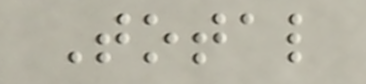Total
